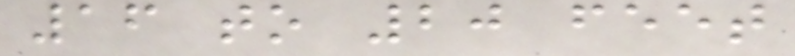16 to 20 feet
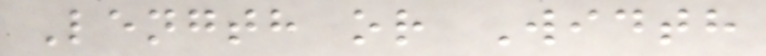Length or Width
